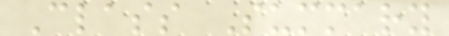Class Summary
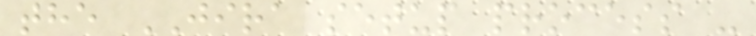the JIRA setup process -
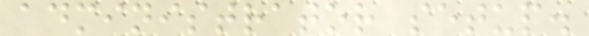administrator setup.
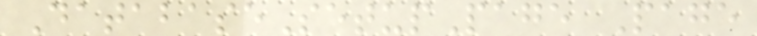DatabaseSetupPage Page
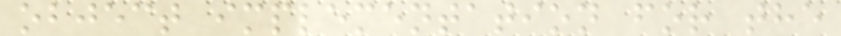object implementation for the
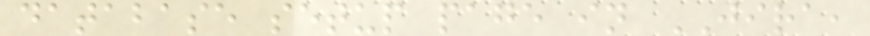database setup page in JIRA,
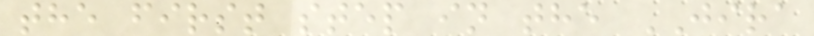the first step in the JIRA
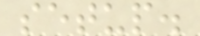setup.
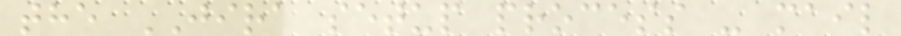the JIRA setup process - mail
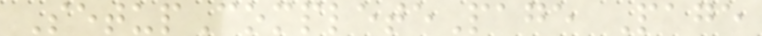SetupCompletePage Page
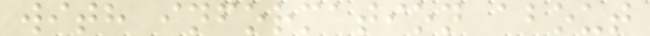with information about
